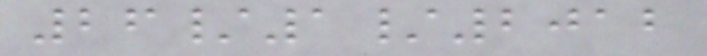26/1/2012
